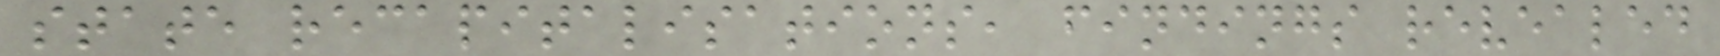state recapitalisations, findings revealed
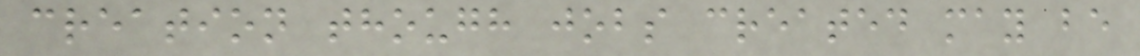creation though jobs created may be
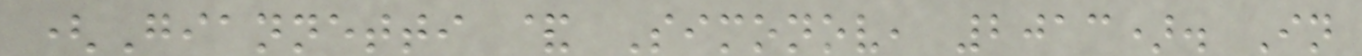(Giannetti & Simonov, 2013). In
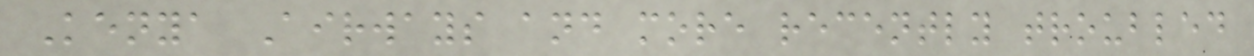Kenya Airways and more recently troubled
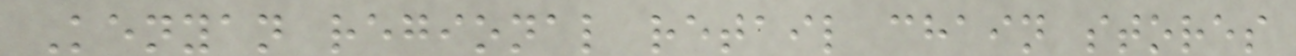Kenyan regional retail chain stores
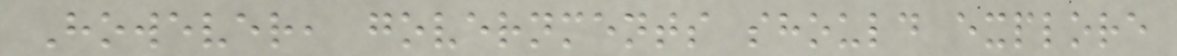However, governments should explore
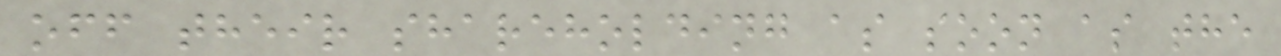off their shareholding as soon as the
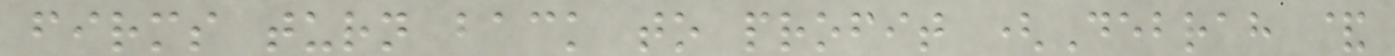firms turn back to profit (Debrah &
